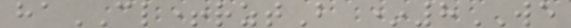haCL+rztB *8WE
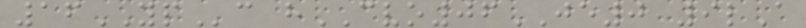16YPc hCVO06JE0 9lA
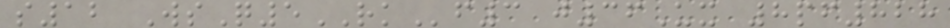s12 WsQ5RKf3 j36Ux 8pf828
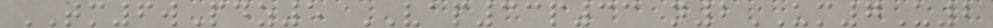TM6wPdz5 VAP33p33 n2UM7U2
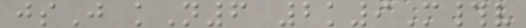jsJ kN6 2k9M#v
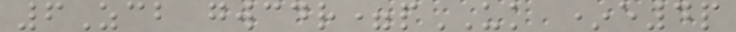6Zcb gwcdr=pUK *e4p
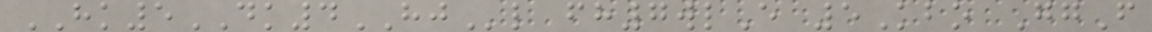HK5DK4HJl fh7wlE 5Kbo GgF
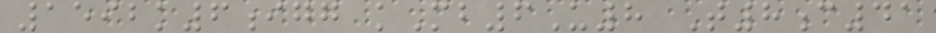1592k6igg kMb6U8 T8c41
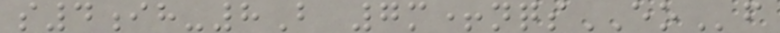s4ih-8B 7m+nqsEOf
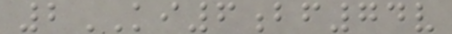2KI6bf74v
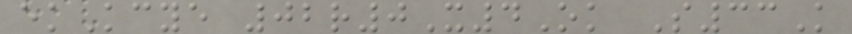ekKcye 02r0X4Ok S33K
